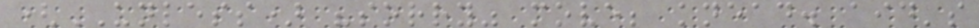(UNLESS) "sorry" move; knead. aid's
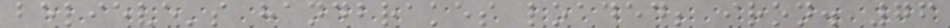believe's handbrakes loaded; iron. 76
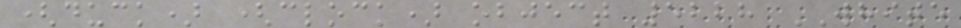(duck) (clock) object 5228 WHITE
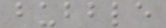bubble
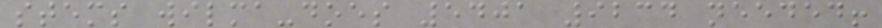stems wilma-does 5401 9234 needed!
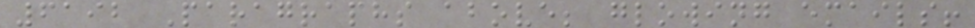6192 Paragraphs above; glowing emails!
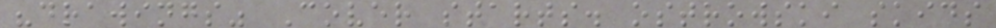"drawings" Cover starts. ostrowski skids
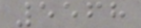5568
